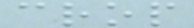crop
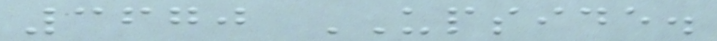3670 UPSIDE.
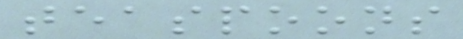teaspoons
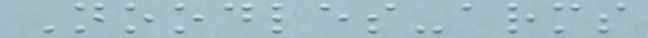Noodles-arms
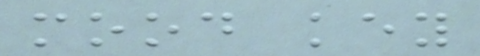mood key
